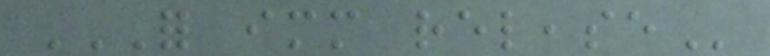FOR IMMEDIATE RELEASE
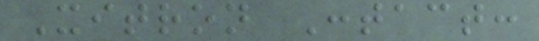Xitron Contact:
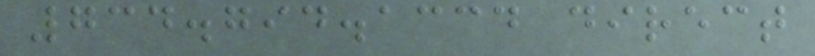734.794.1334 direct
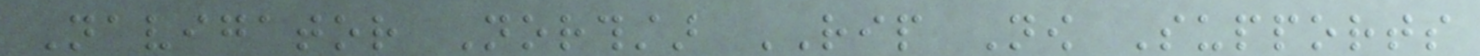Navigator Northstar RIP Now Supports
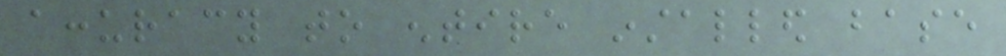accuracy to entire installed base
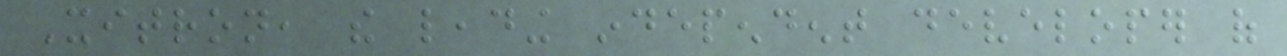Xitron, the leading independent developer of
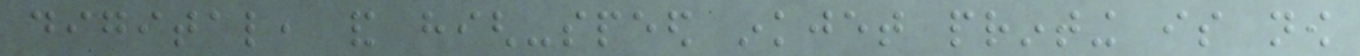digital, and high-speed inkjet printing is now
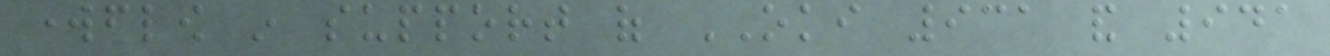workflow in support of OKI 931 and 941
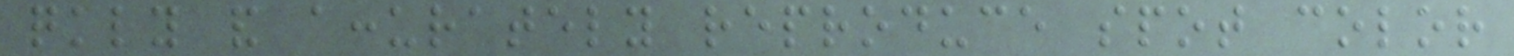quickly and accurately reproduce spot color
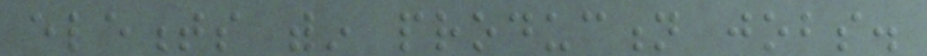elements within production jobs.
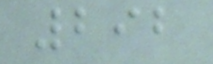292
